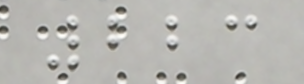223
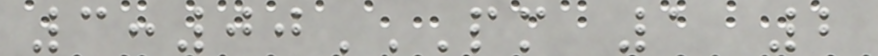3:00PM 1 2
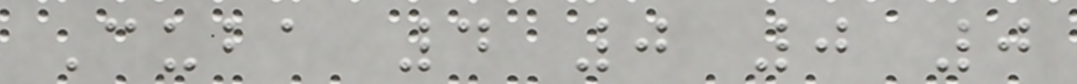Cuba 4 0 0 0
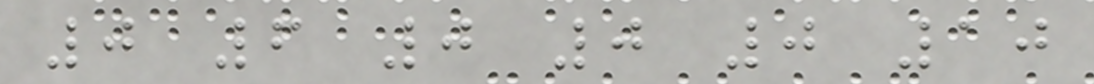0 6 0 0 0 10
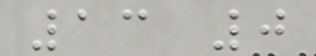13 0
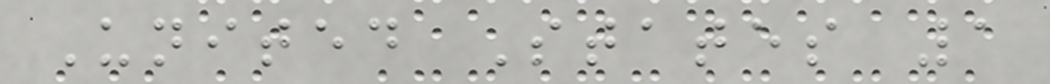United States 1
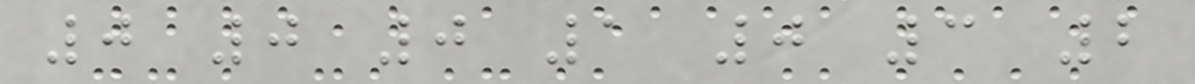0 0 0 1 0 3 2
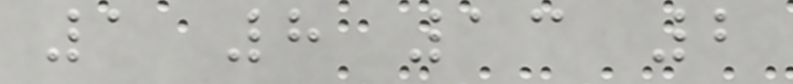1 8 13 2
